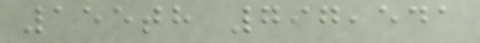155th 797,541
